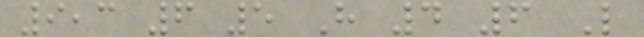9,3 6 5 H 4 6 L
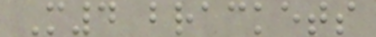M4 brackets
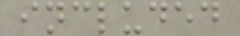included
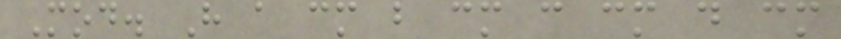Mod. H a cm b cm c cm d cm
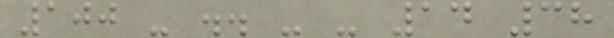100 - .. - - 14 38
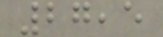27,5
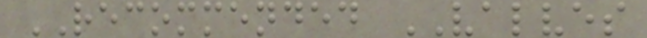RECOMMENDED VALVES
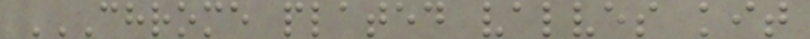CHROME PLATED VALVES KIT
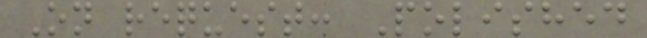On request: Polished
